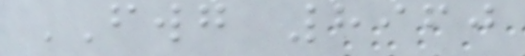FWG 8960
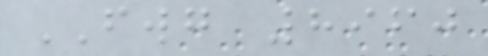FWG 8960
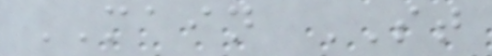MAIN ST
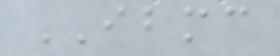IBMC
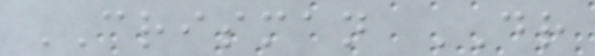CRISMAN DR
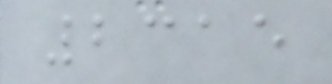2315
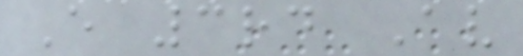E 3rd Av
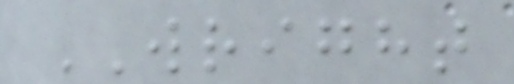WRIGHT
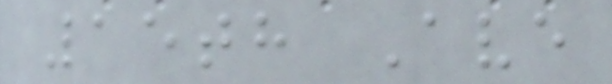15th Ave
